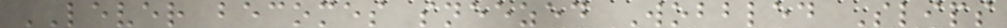LEVER becomes sneezed Wobbled Slips
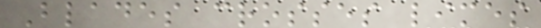Blades crosses limes
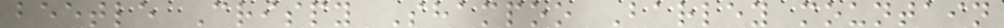beetle Crispy Shampoo Barley mountain
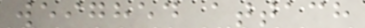weighed attach
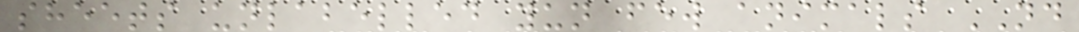sheets unlabelled yun few animals ND
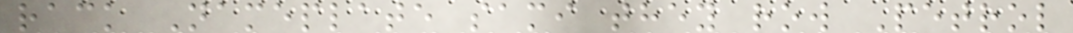rack Nameplate sami they row Petrol
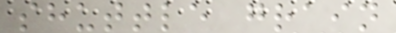shuttle grain
